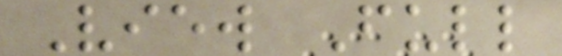View Full
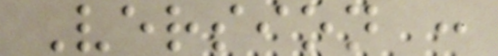Version :
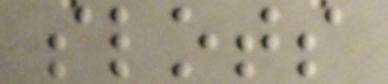slots
